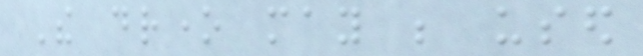The drone may be used
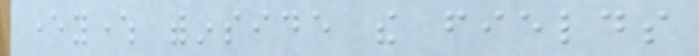everywhere withinside the fields
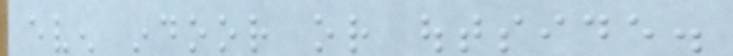even indoor or outside.
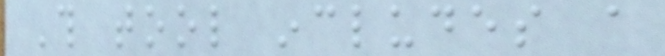This tool includes a
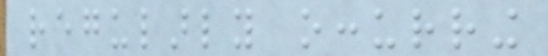regularly occurring
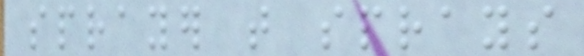sprayer that sprays
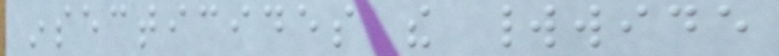insecticides the worldwide
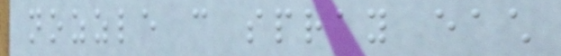nozzle can spray each
